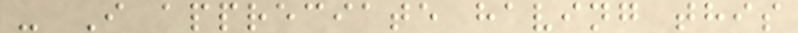- I appreciate having this
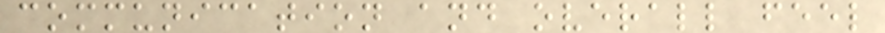communication and overall feel
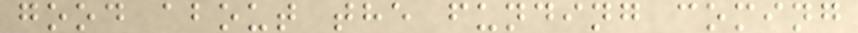good about the funding coming
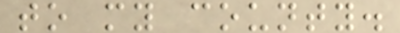to my county.
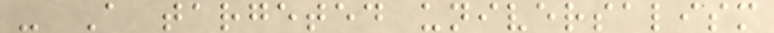- A targeted universalism
